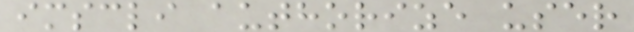imscli authorize user
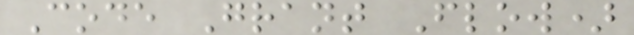Code Grant Flow)
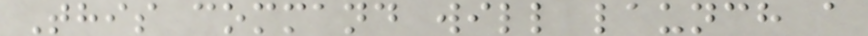This command will launch a
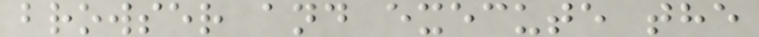browser and execute the
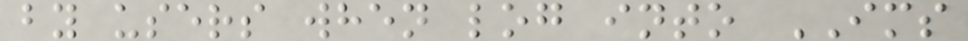by users when log into IMS
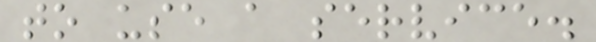to use a service.
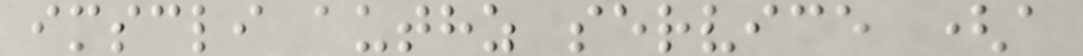imscli authz service (a
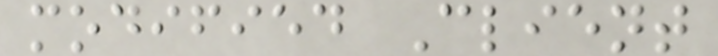modified Client
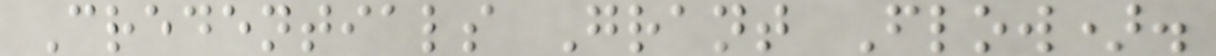Credentials Grant Flow).
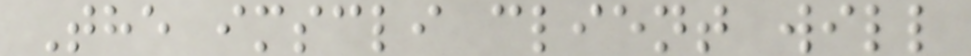The imscli client will
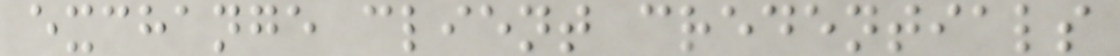exchange client credentials
